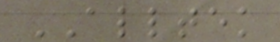ALLTEK
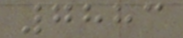7883
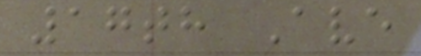17th Ave
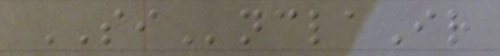SInclaIr
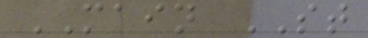MAIN ST
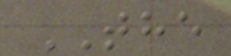THE
